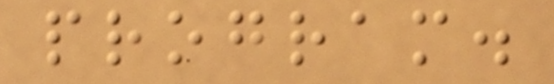program.
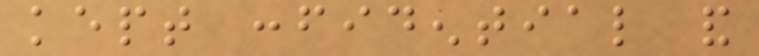kept confidential and
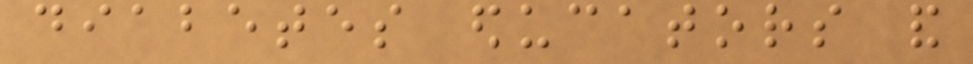diabetes educators and
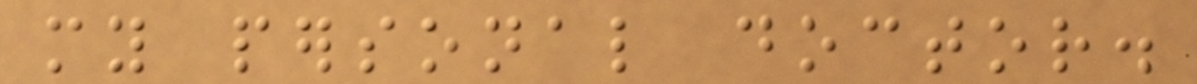my personal doctor.
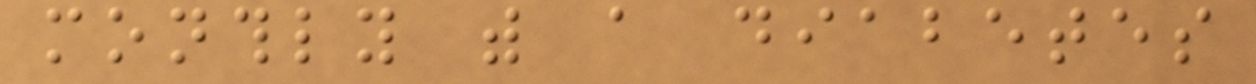monthly with a diabetes
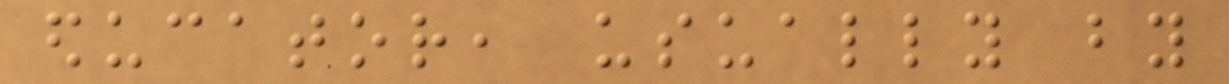educator, usually by
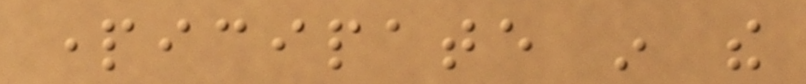participate in the
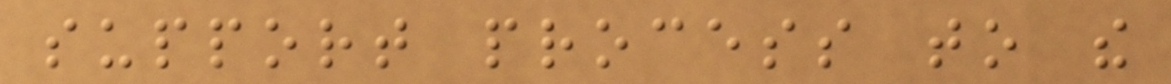support process to the
